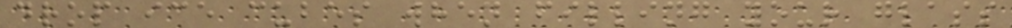drop ice cubes when filling your glass
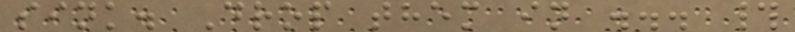sink. Drop them in ... #
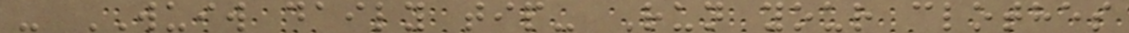- WUIW daily tip- Run your clothes
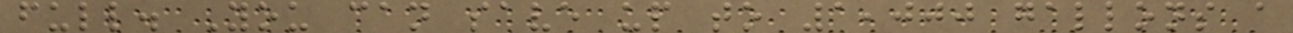full. You can save up to 1,000 gallons a
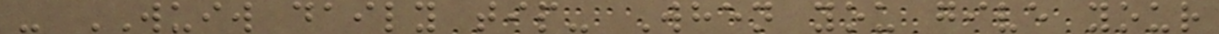- WUIW daily tip- When you give your
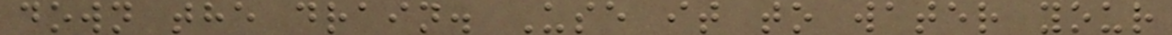down the drain. Use it to water your
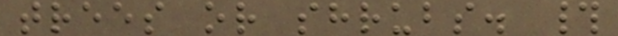trees or shrubs. #
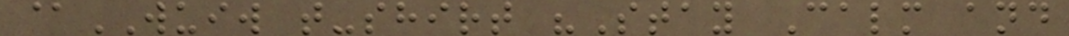@WUIW t-shirt "Stay Calm and
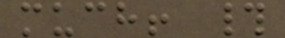much! #
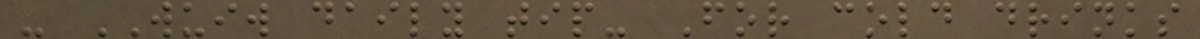- WUIW daily tip- For cold drinks
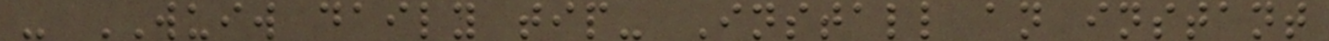- WUIW daily tip- Install an instant
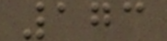173
